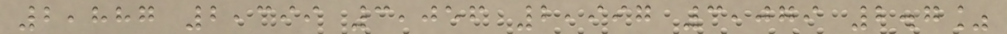2,887 2,399 3,056 2,997 3,079 2.7%
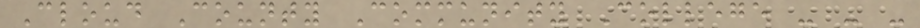Cloud County Community College - - -
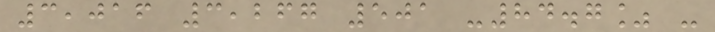3,016 3,267 501 -84.7% -
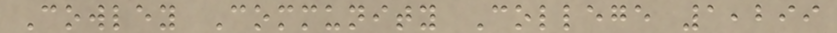Cowley Community College 1,299
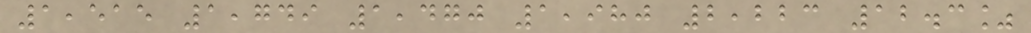1,515 1,749 1,470 1,980 2,223 12.3%
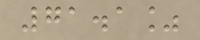71.1%
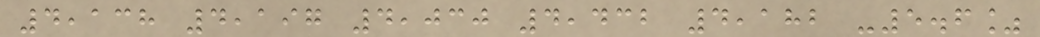4,138 4,197 4,030 4,432 4,182 -5.6%
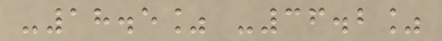-18.5% -36.2%
